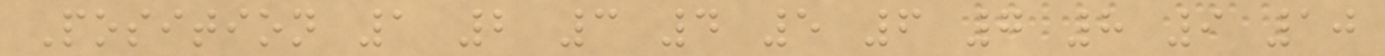Position 1 2 3 4 5 6 7 8 9 10
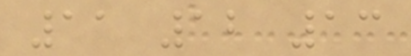11 12 13
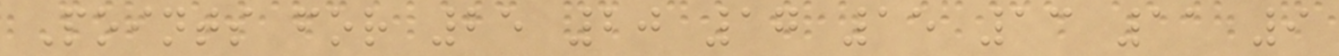Points for 25 20 17 15 13 11 9
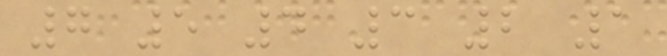7 5 4 3 2 1
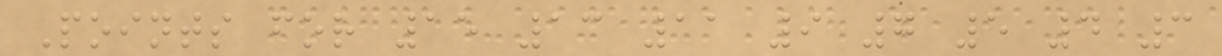Points for 15 13 11 9 7 5 4 3
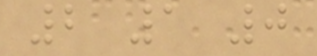2 1 0
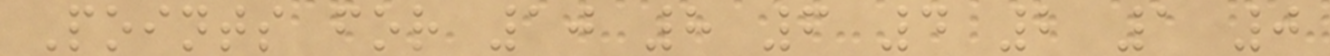Points for 10 8 6 4 2 1 0
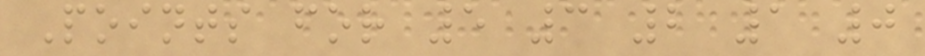Points for 5 3 2 1 0
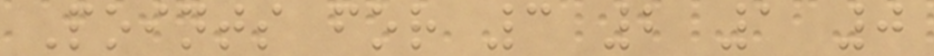Points for 3 2 1 0
